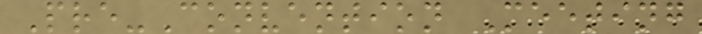Pre-Convention Meeting
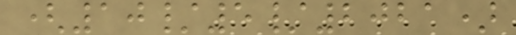(10/5/2021)
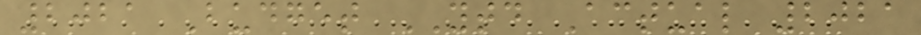2021 Budget YTD Actual 2021
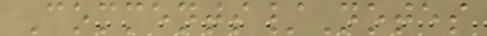Comments/Notes
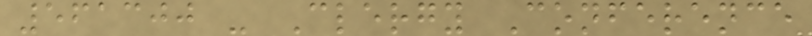561300 - Clergy Conference
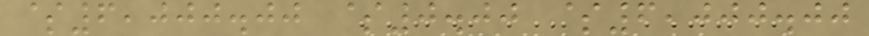$6,000.00 $0.00 $6,000.00
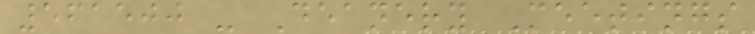561500 - Deanery Meetings
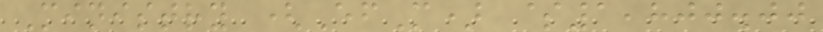Ministry (EfM) $1,800.00
